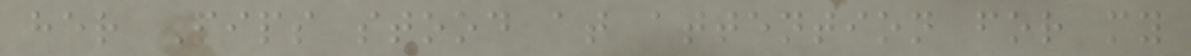her Pips stood at attention for my
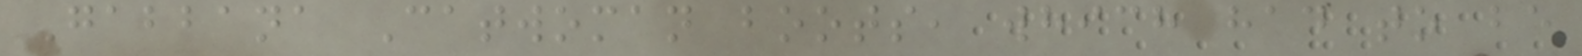Gabbana Catwoman boots, which had to be
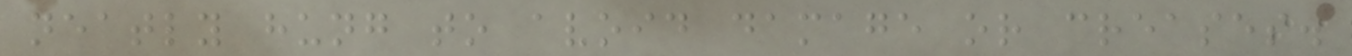neatly hung to avoid damage or creases.
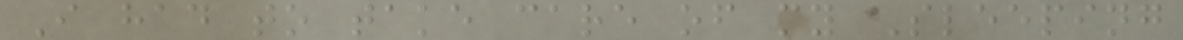I had to take care of my Sleeping
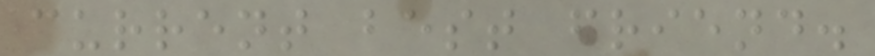current best friend.
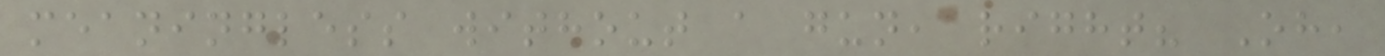meaningless without a gun, right? Oh,
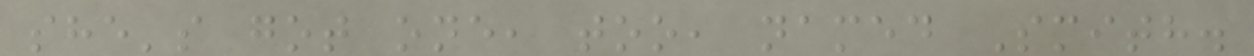she's got one, too, named Smith.
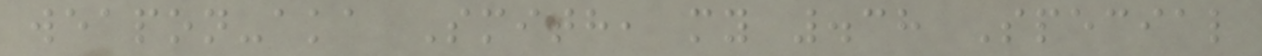weapon-aka Smith, my .38 Special
